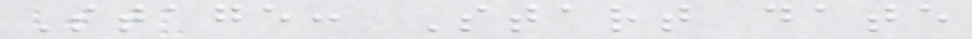Stage: Start date
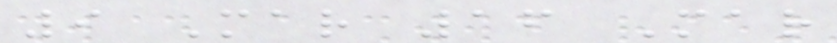9 Mar 16 Mar
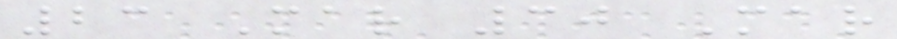23 Mar 30 Mar
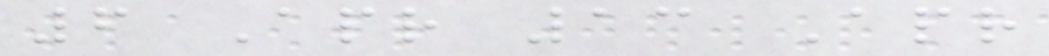6 Apr 13 Apr
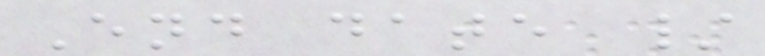End date /
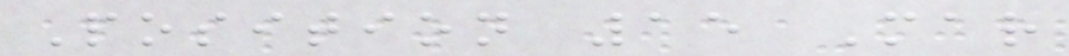Position 15 Mar
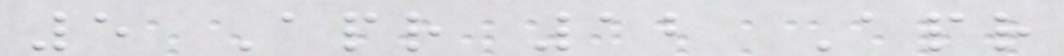5 Apr 12 Apr
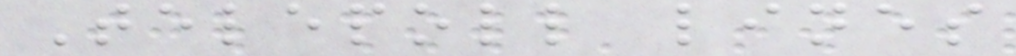Telepoll lines
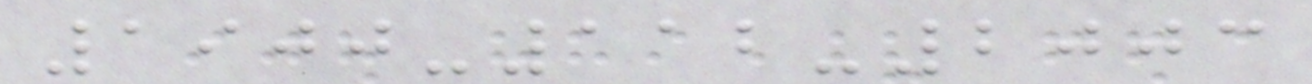1900-112-2003
